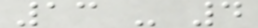13 - 4
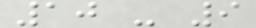10 - 9
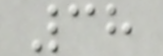38
